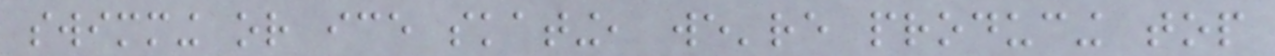swimming or ice skating, we're producing top
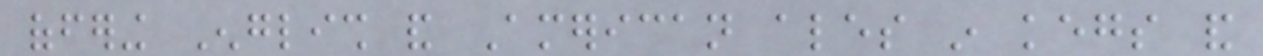offering English and American ales in kegs and
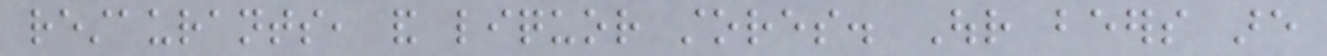restaurants, and liquor stores. Our beers are
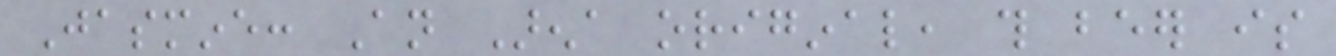Jasmine: An Arena original, this beer is
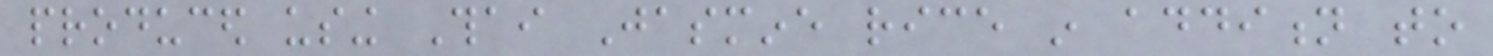produced using Thai Jasmine rice in addition to
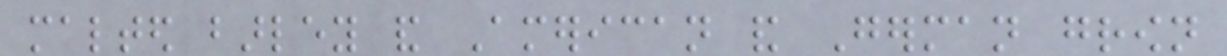malted barley and American and German grown
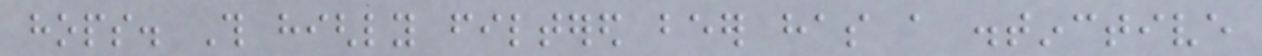hops. This highly filtered beer has a distinctive
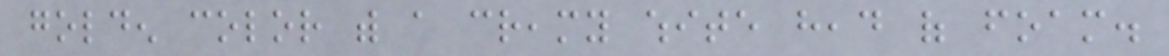golden color with a creamy white head of foam.
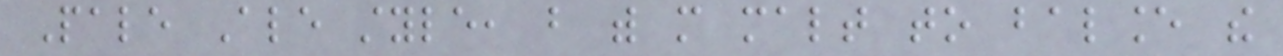Pale Ale style, but with more malt to balance the
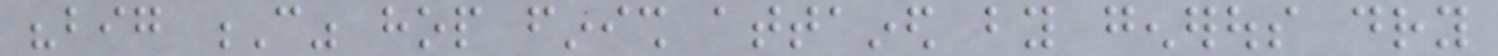"big C" hop finish attained by generous dry
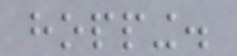hopping.
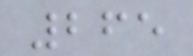265
